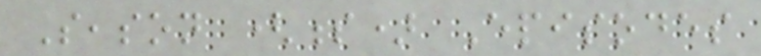Season (s) Episodes
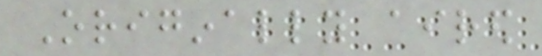Originally aired
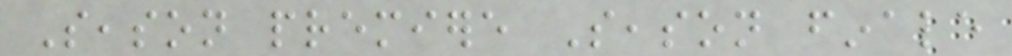Season premiere Season finale
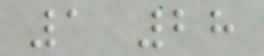1 28
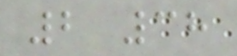2 38
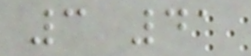3 41
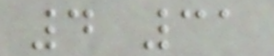4 31
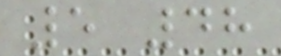5 48
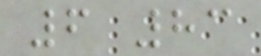6 83
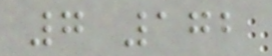7 172
